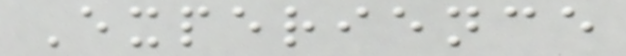Experience
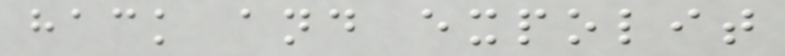hack and expolit
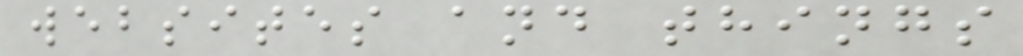websites and things
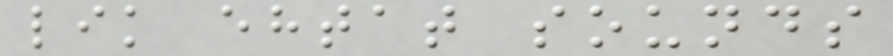lik ehtat sounds
